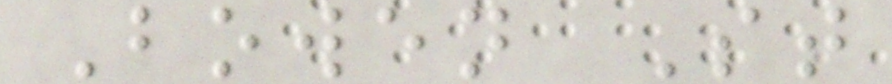Bowen St
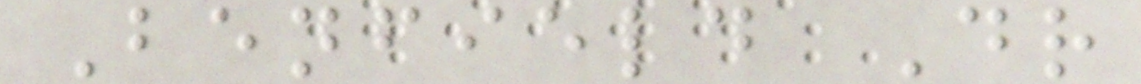Benfield Dr
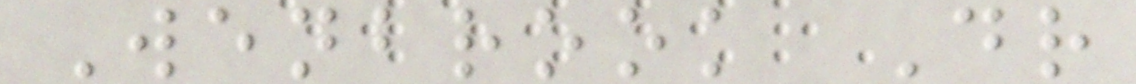Wenbrook Dr
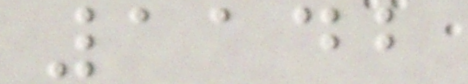1142
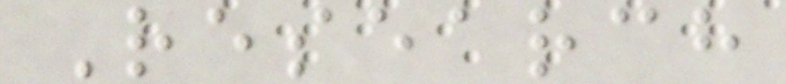Research
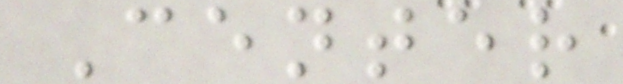Center
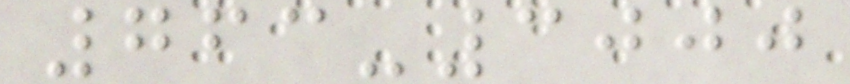763-3000
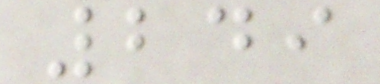249
